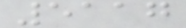5117
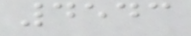4543
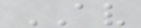AV
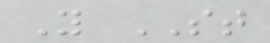Y ST
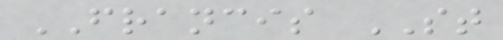FRANCIS ST
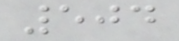504
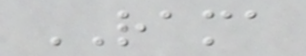RAMA
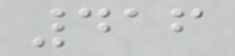416
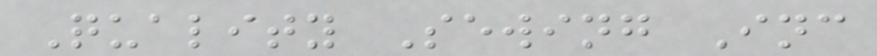Quality Sewing Inc
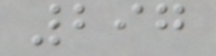297
